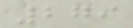279
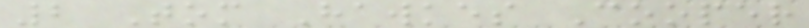2 Tom Hawkes Cooper
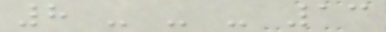8 - - - 13
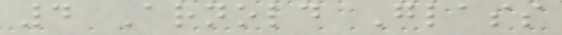4 Arnold Glass
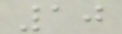10
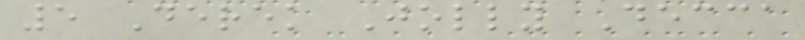5 Derek Jolly Decca
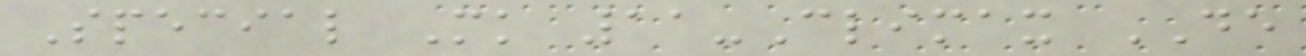Special Mk 11-Climax DE
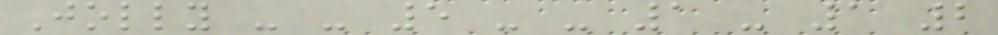Jolly - - 5 - - 1 - 1 2
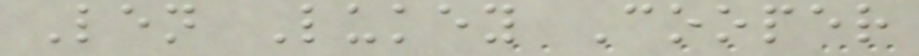Len Lukey Cooper
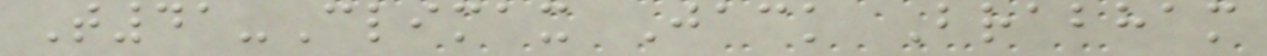T41-Climax Jack Brabham
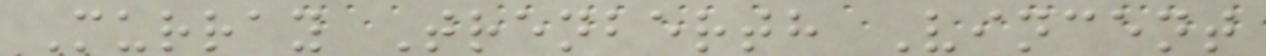Murray Trenberth Vincent
